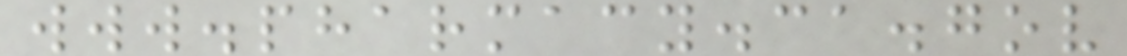www.pharmacy.ca.gov
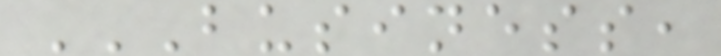BUSINESS,
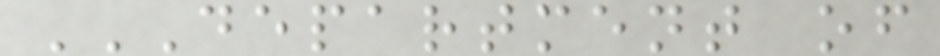DEPARTMENT OF
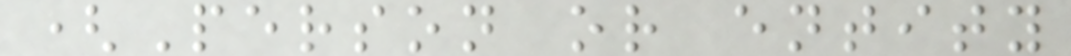(Person or entity
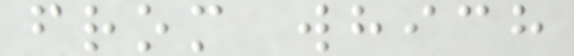from which
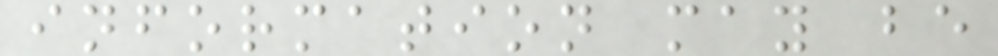information may be
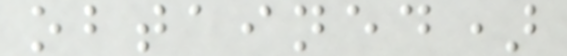obtained)
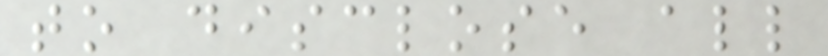to disclose all
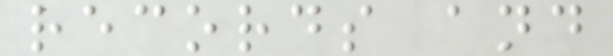records and
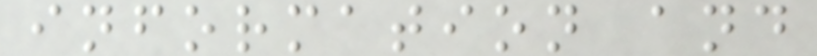information and
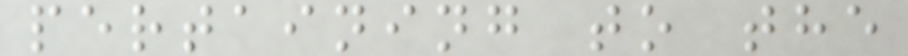pertaining to the
